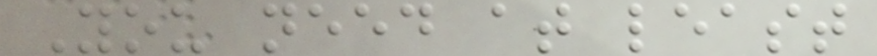You need at least
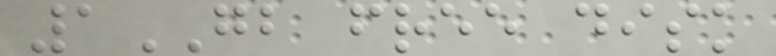1GB free disk
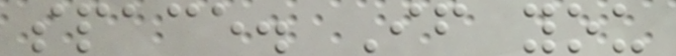space. If you
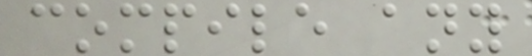compile any
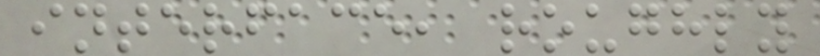interface, roughly
